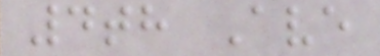4th Ave
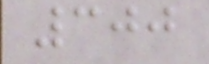300
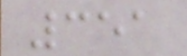351
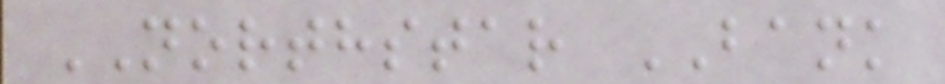NORTHSTAR BANK
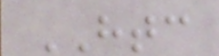HTC
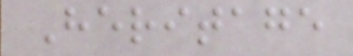Heritage
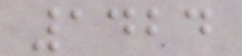1424
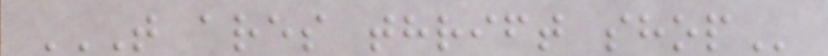T ARES THRIFT SHOP
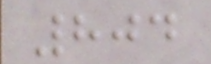804
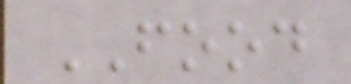FOOD
